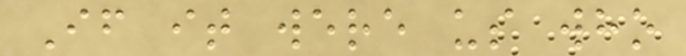If it were us who
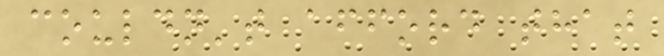couldn't afford that
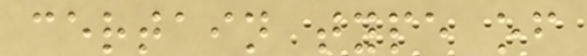certain type of
